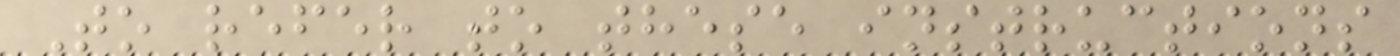To refer to these instructions
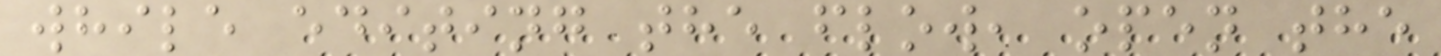while editing the flow, open the
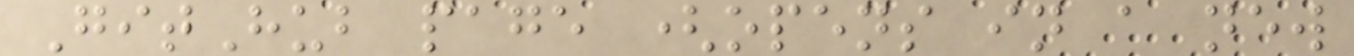GitHub page (opens in a new
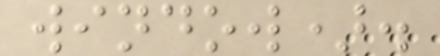window).
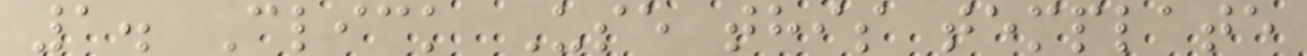1. Click Use this template
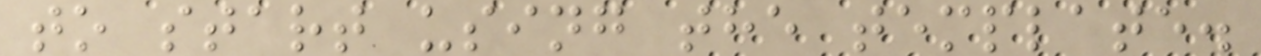to start using the template.
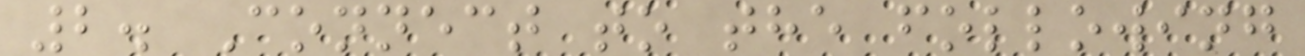2. Connect to the following
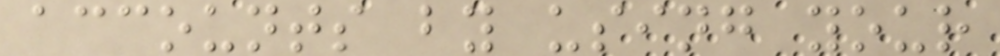accounts by using your
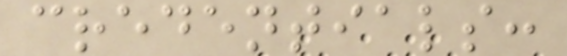credentials:
